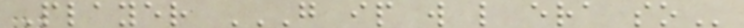Player G IP W L ERA SO
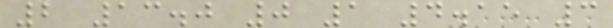2 13.0 0 1 4.15 3
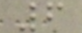6
